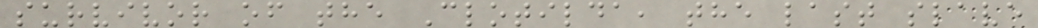survivor of the Clotilda, the last slave
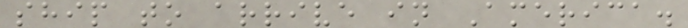ship to arrive in America.
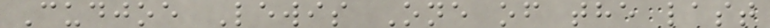Cudjoe Lewis One of the last
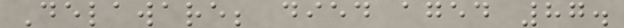Delaware; died aged 87.
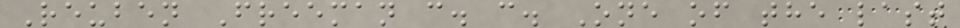Reuben Freeman c. c. One of the last
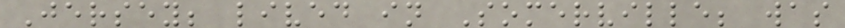Jersey; lived in Somerville; was
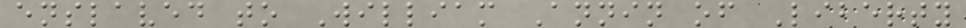enslaved to William Annin of Liberty
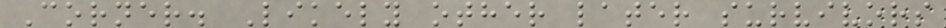Corner. Likely other later survivors
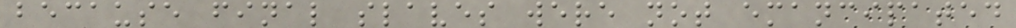because final slaves were not emancipated
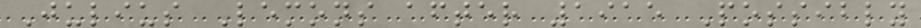Julius Lemons after 1915 Possibly
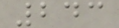243
